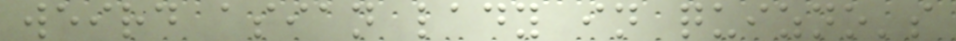weird asian lady in quizno's
